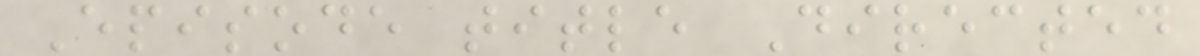Episode title Directed
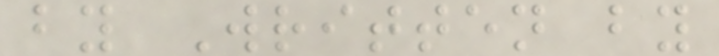by Written by
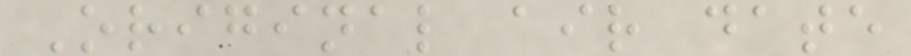Original air date
